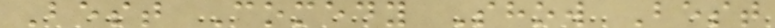Best Comedy Show Best
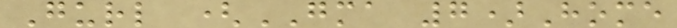Gurl (GMA 7)Home
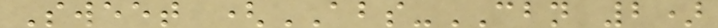Sweet (ABS-CBN 2)
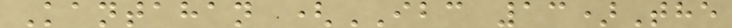Kantahan (IBC 13)The
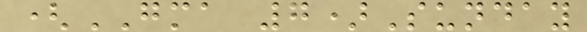(GMA 7)Sunday
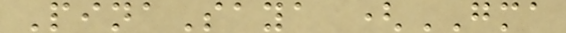PinaSaya (GMA
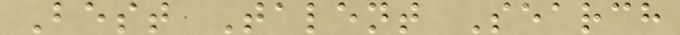Best Talent Search
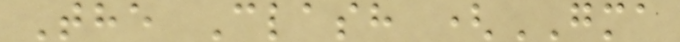The Clash (GMA
